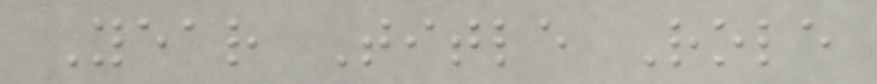Year Title Role
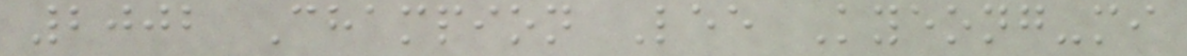2002 Champion Lee Kyeong-mi
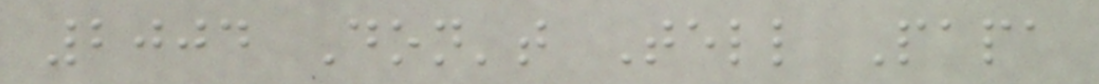2004 Don't Tell Papa
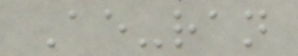Ae-ran
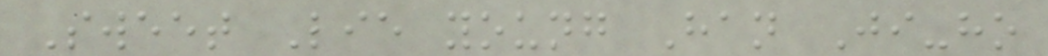Sweet Lie young Han Ji-ho
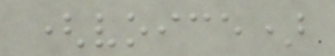(voice)
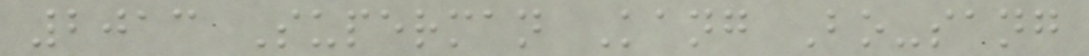2013 Superman Kang Bo-sang
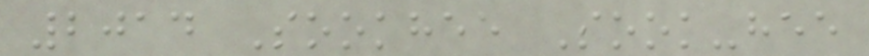2014 Sookhee Sook-hee
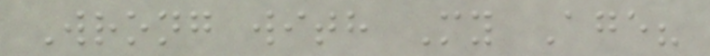Wrong with My Age?
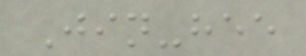Jin-hee
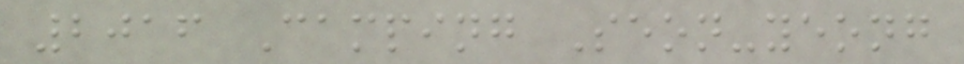2016 Camping Seon-yeong
